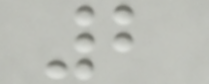2
